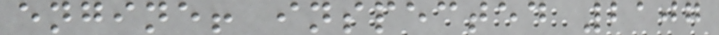engine! inspected 2107
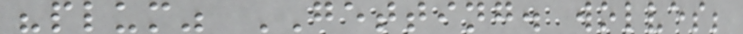"plum" GETTING. wolves;
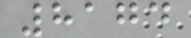8174
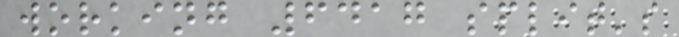working 6417 split's
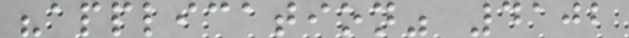"application" 4102
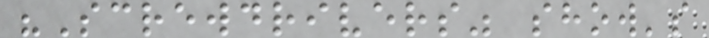"Screwdrivers" show's
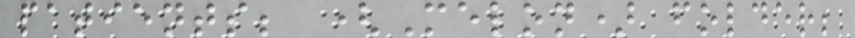patients; (Melon) folder;
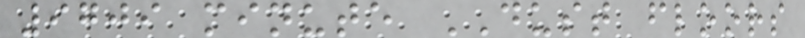9709 minute DUST floors
